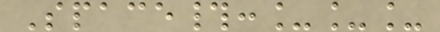Space#:___
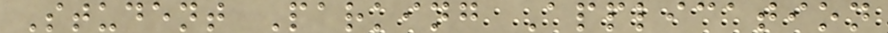Student Parking Application
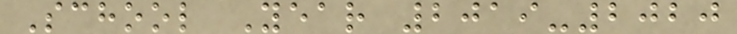School Year 2019-2020
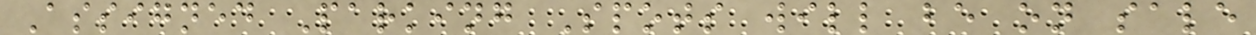Assigned Parking Spots will be on sale
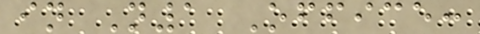in N1 Office:
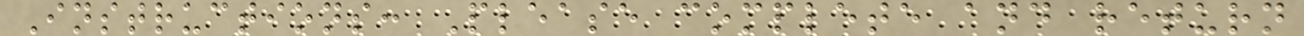Instructions: Please complete and return
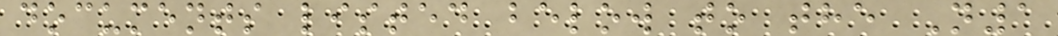documents listed below to the N1
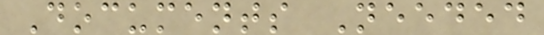Documents Needed
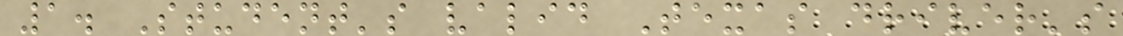1. Student's valid Texas driver's
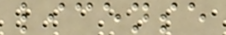license
